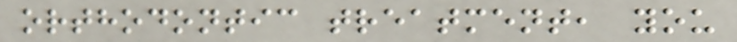orthodontic treatment, you
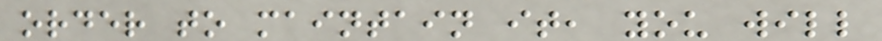order to maintain it, you will
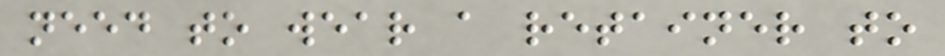need to wear a retainer to
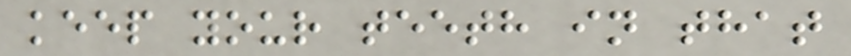keep your teeth in that
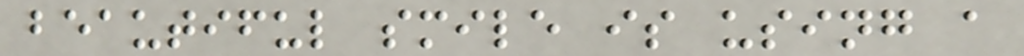beautiful smile is using a
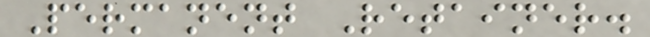Permanent Retainer.
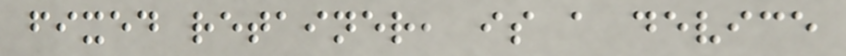fixed retainer, is a device
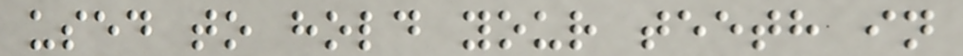used to hold your teeth in
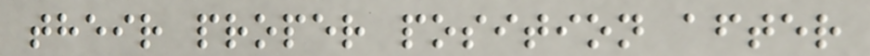their proper position after
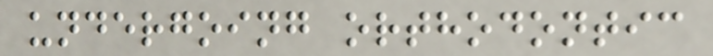undergoing orthodontic
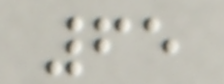65
